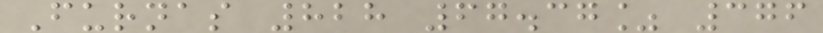Furnas 828 67.37% 376
